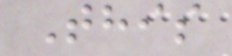This
